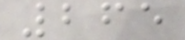265
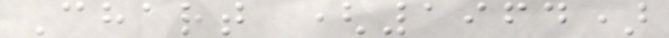Chart (1964)
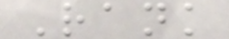Rank
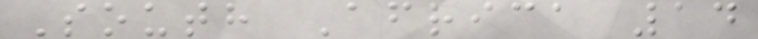South Africa 14
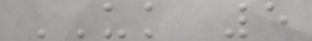UK 5
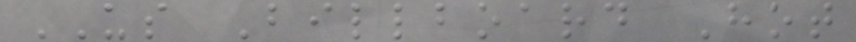US Billboard Hot
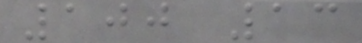100 13
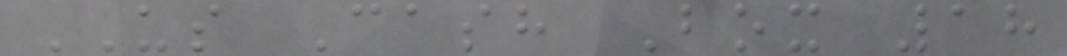US Cash Box 18
